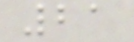21
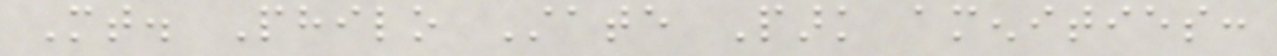Mt. Philo State Park amenities:
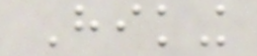Hiking
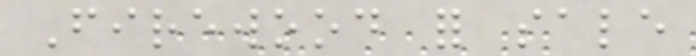Firewood for sale
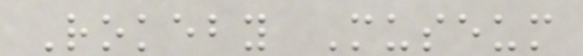Rokeby Museum
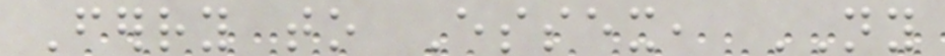Ferry to Essex, NY
